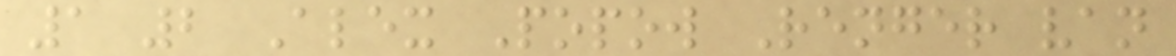1 2 Alex Popow Renger van
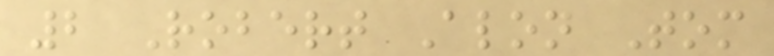2 Robert Alon Tom
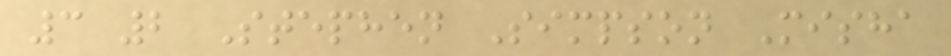3 2 Stephen Simpson Misha
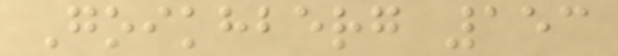Goikhberg 153
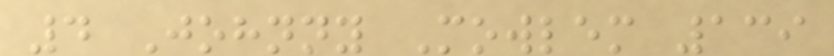4 Johnny Mowlem 139
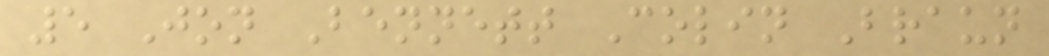5 Jon Bennett Colin Braun
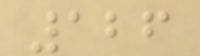126
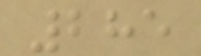285
